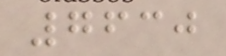7630
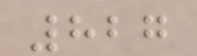827
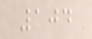104
